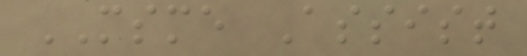MSME Assist
